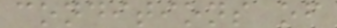conditions of
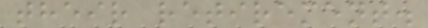their retirement.
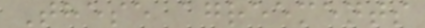These agreements
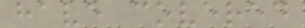have covered
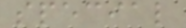special
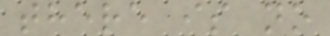there is no
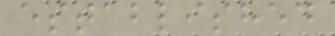established
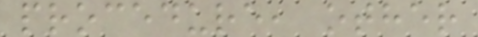procedure, other
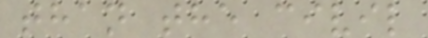than the civil
